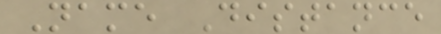Name Distance
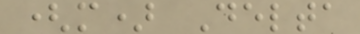(m) Delta
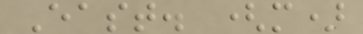East. (m)
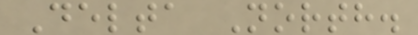Delta North.
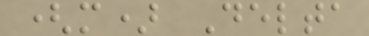(m) Delta
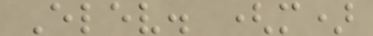Elev. (m)
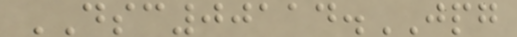DSC00114.JPG
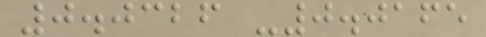0.0326 -0.0165
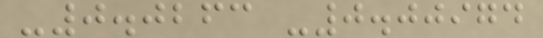-0.0263 -0.00974
